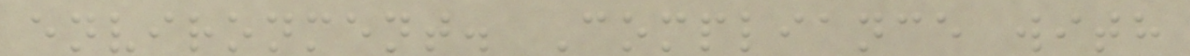environment. Compliance with
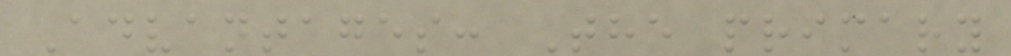Advantages: The primary
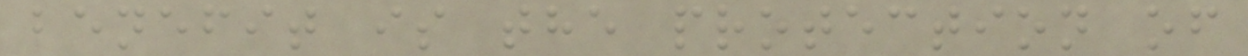benefit is the protection of
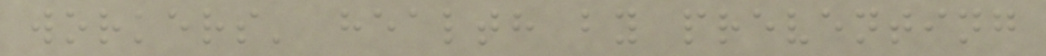workers' health by preventing
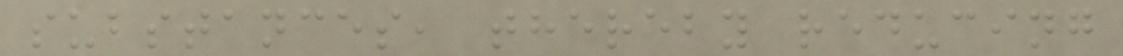substances, thereby reducing
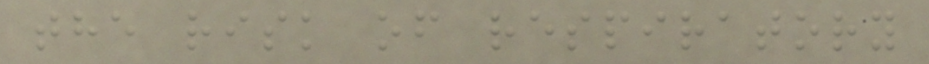the risk of respiratory
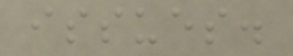issues.
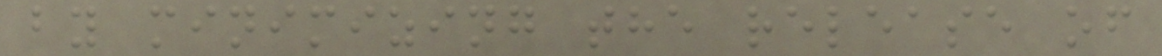by minimizing the release of
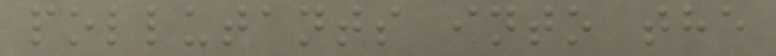pollutants into the
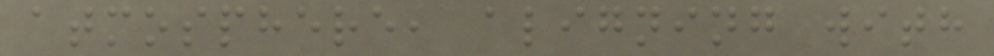atmosphere, aligning with
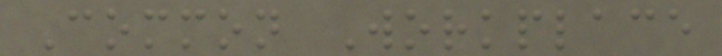Common Workplace
